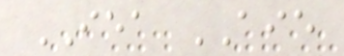IEA AIE
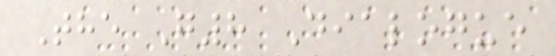The G8 Dialogue
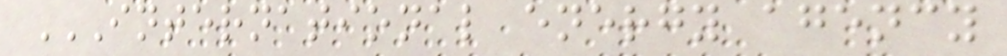INTERNATIONAL ENERGY AGENCY
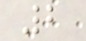2
